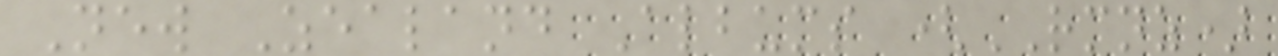New Zealand Albums (RMNZ)
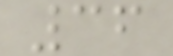36
